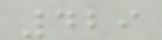429
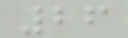26
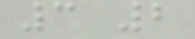3 2
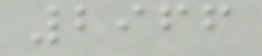2966
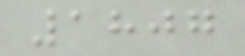1807
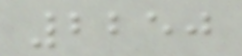2250
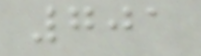701
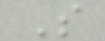S
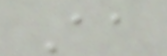Aa
